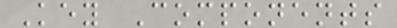Key Components
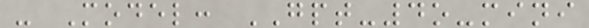- Model: GPT-4o-mini
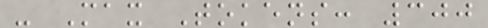- Max Tokens: 300
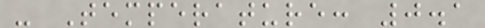- Temperature: 0.1
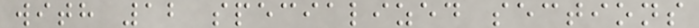with 12 specialized sections
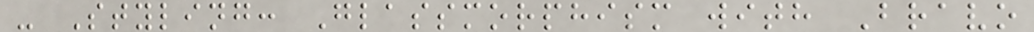- Styling: Glassmorphism with Bravo
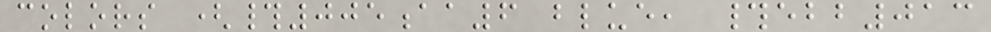colors (#005aa6 blue, #ebb013
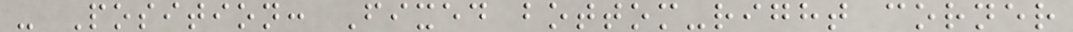- Position: Fixed bottom-right corner
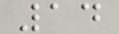14
